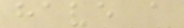have a
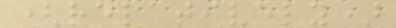(relatively)
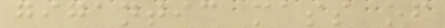gigantic mass of
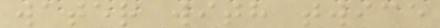water with twice
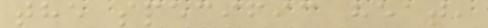the specific heat,
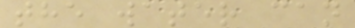the water can
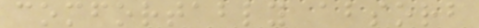comfortably absorb
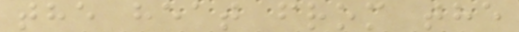the heat from the
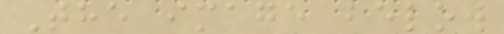The image below
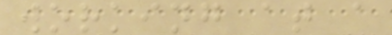working at a
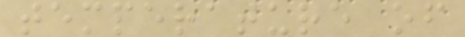temperature of
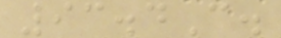93.4C.
